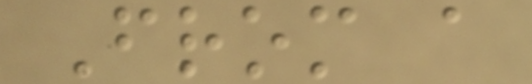From a
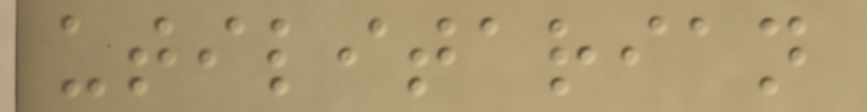utilitarian
